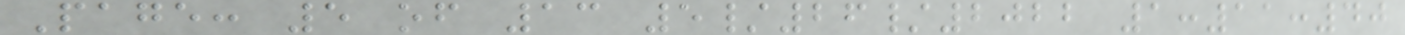Page: 5 of 13 5/26/2022 1:11:40
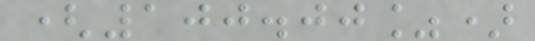(100.00%)
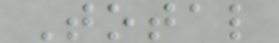Total
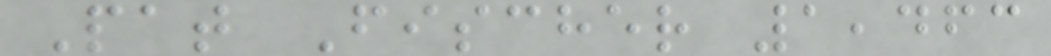Pat Fischer 1,463
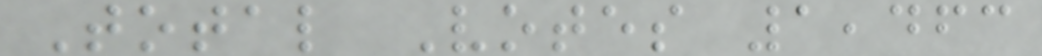Total Votes 1,463
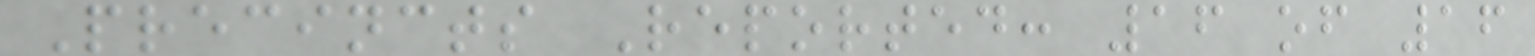Precincts Reported: 16 of 16
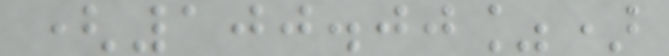(100.00%)
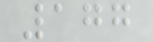177
